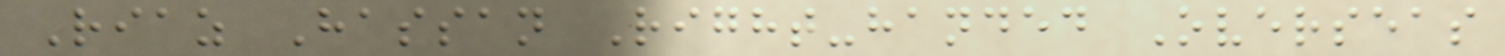Riaz Hassan Right-handed Overseas
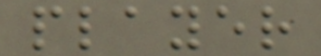player
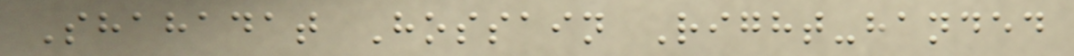Shahadat Hossain Right-handed
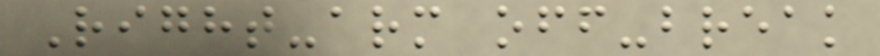Right-arm off-break
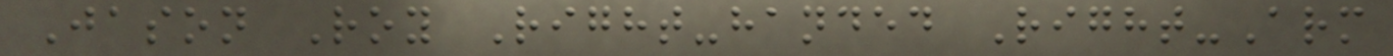Jason Roy Right-handed Right-Arm
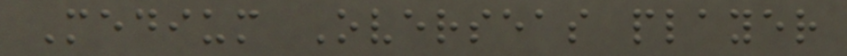Medium Overseas player
